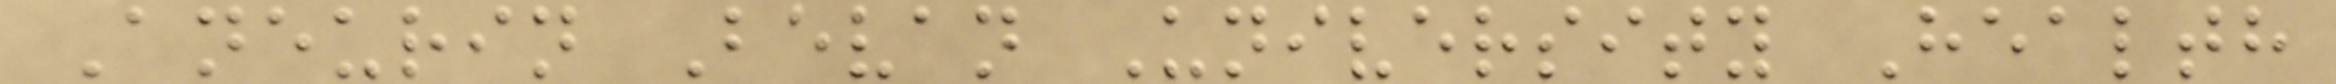Aneurin Bevan University Health
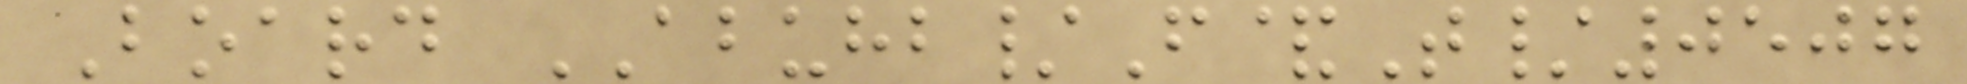Board ABUHB/F&T/0507
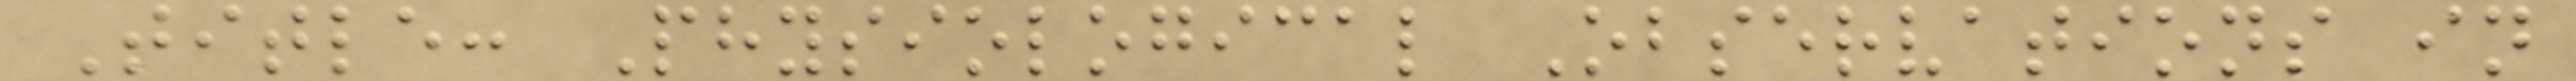Title: Physiological Observations in
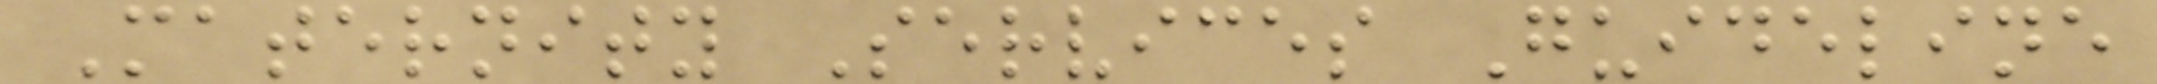Maternity Services Guideline
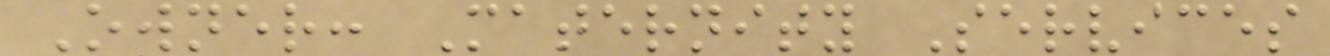Owner: Maternity Services
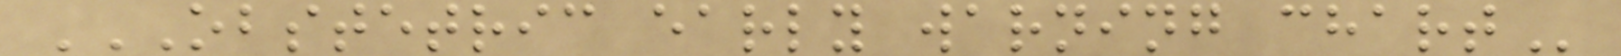OBSTETRIC EARLY WARNING CHART
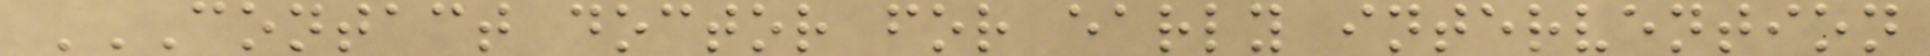CONTACT DOCTOR FOR EARLY INTERVENTION
